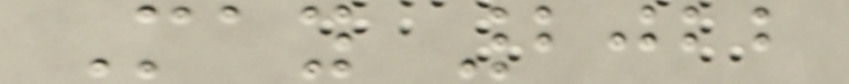May 2022
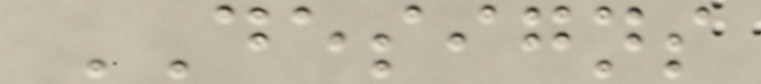DESIGNS
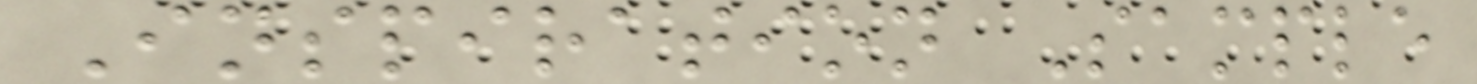Inspiration Sample
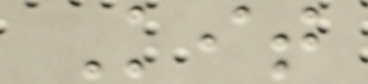Kit
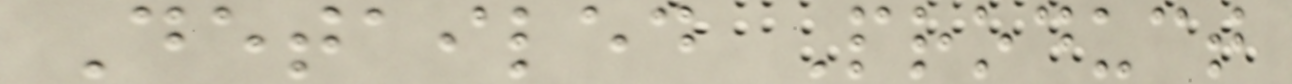Detailed Product
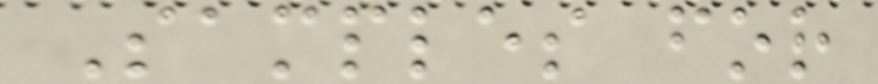Samples for
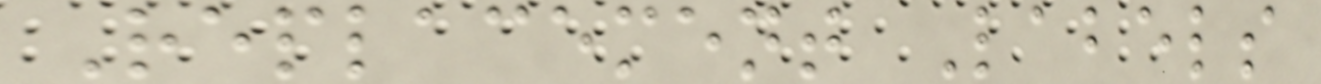Replacement Labels
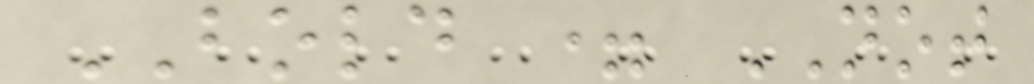BOLD = NOT
